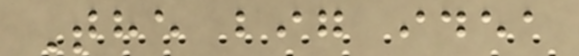The big idea
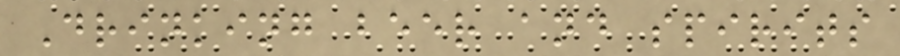Drinking beer and spirits
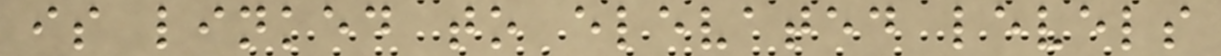is linked to elevated levels
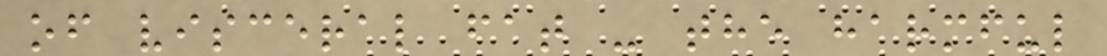of visceral fat - the harmful
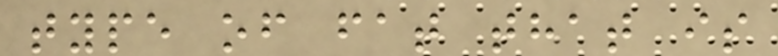type of fat that is
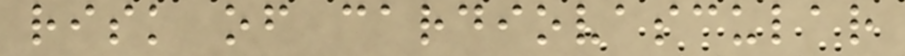risk of cardiovascular
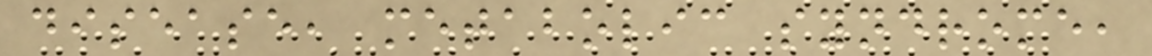disease, metabolic syndrome,
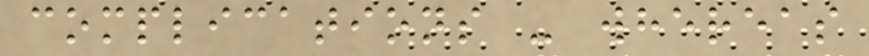complications - whereas
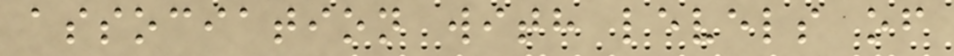association with levels of
